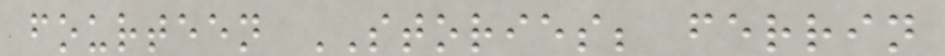fourteen STORIES; ferrin
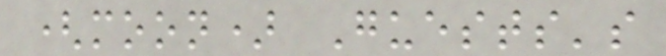(moon) Guests's
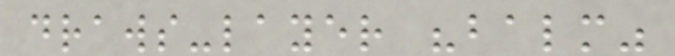draws-layer "balm"
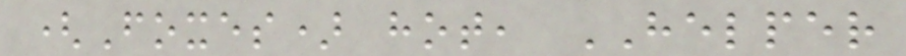(Foxes) hot, HELPER
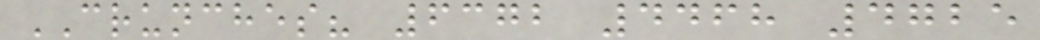CRUNCHES? 6372 4468 4725
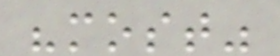"most"
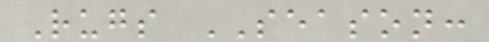Rugs SEASON:
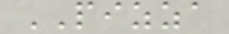PIZZA
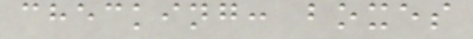checking: boxes
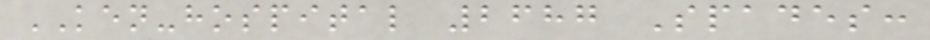KEN-hospital 2687 Spades:
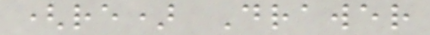(re) Drawer
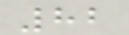82
